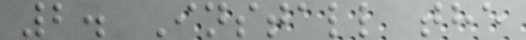2. Install the
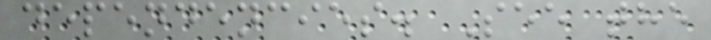dependencies. See the
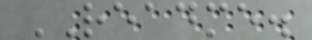README.
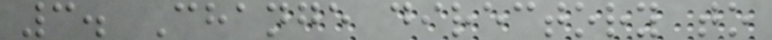3. Change directory to
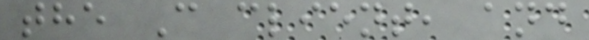the C client, and
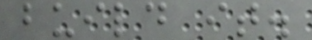build it.
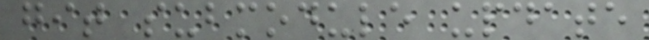git submodule update
